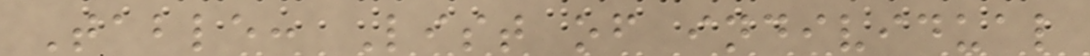Table: List of individual
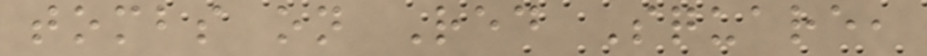tombs on Red Square,
